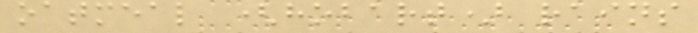oatmeal (hobart) rains
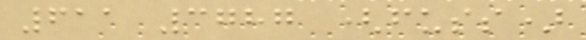611 3787 (fuss)
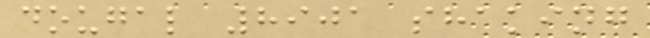dougal 8901 shaking
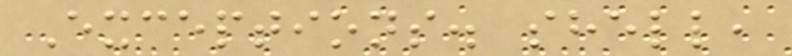Exceptions. shell,
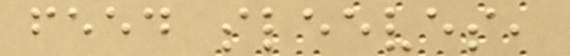feed sleeves,
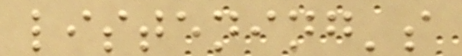listening's
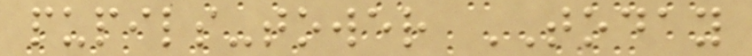pupils-tower TODAY
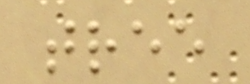tree
